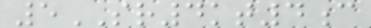5SR4kt4c
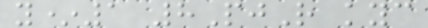y*1 8PjR kyc
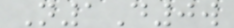N1D0w
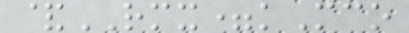&RMX=kMco
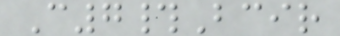C7#Bcir
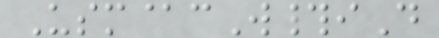Usm@cW#iD
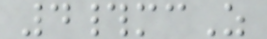4#mcZ
